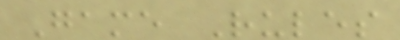Game Rules
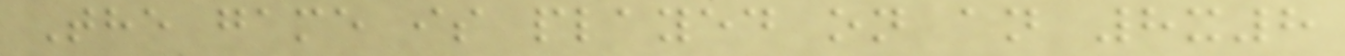The game is played on an 8x8
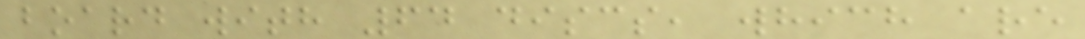board with 64 discs, which are
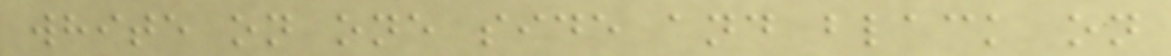white on one side and black on
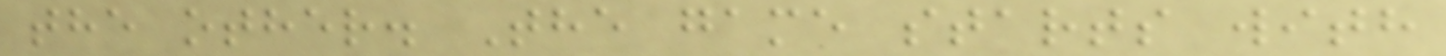the other. The game starts with
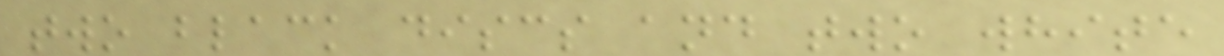two black discs and two white
